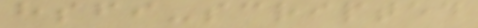hsfi-scripted
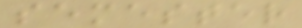semester
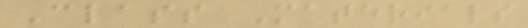Class Materials
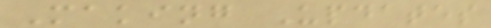Making Updates
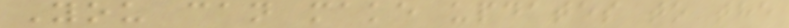You can make updates to the
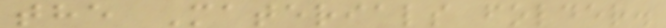the Materials folder.
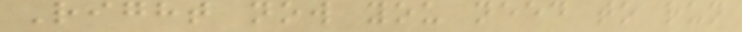Right now you need to run
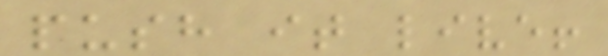push it live!
